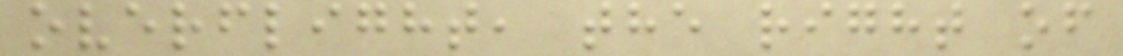overflight, the right of
